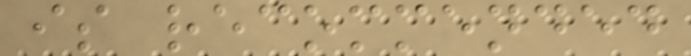is recommended
